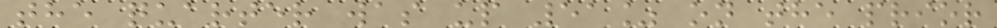the quarter was up 51% on the prior
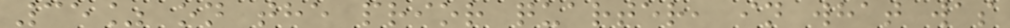35% on the prior quarter, in what was
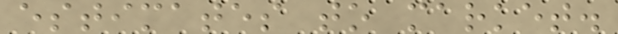estimates to market.
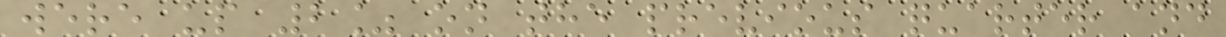were up 2% on the previous quarter and
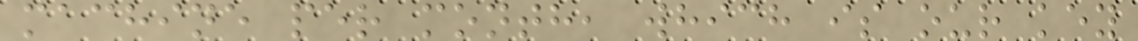machine per month, which is our key
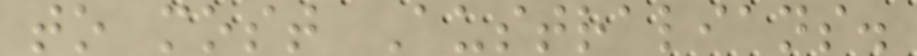to most Australians.
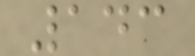143
